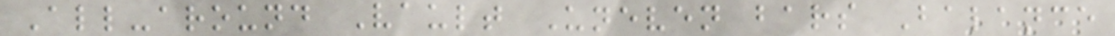All-around Vault Uneven bars Balance
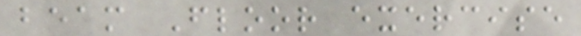beam Floor exercise
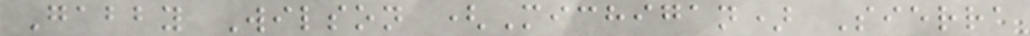Gabby Wilson (Michigan) Sierra
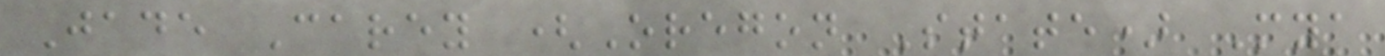Jade Carey (Oregon State) Mya
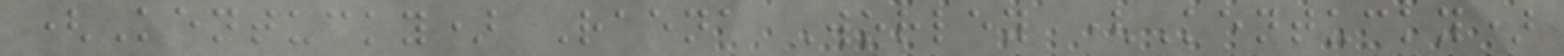(Kentucky) Raena Worley (Kentucky)
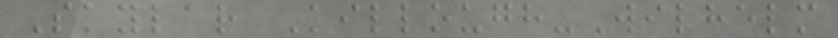Skylar Killough-Wilhelm
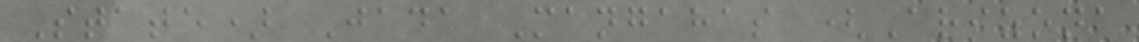State) Jada Mangahas (Arizona
